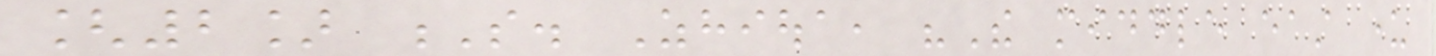[2] S. Zhioua, "The middle east under
